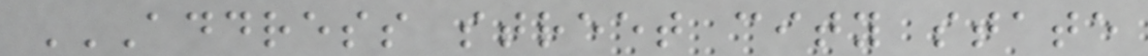ADDRESS STREET CITY STATE
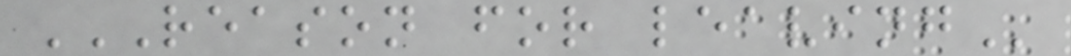REASON FOR LEAVING
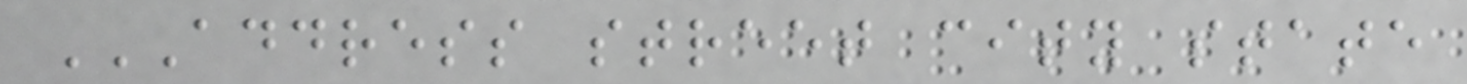ADDRESS STREET CITY STATE
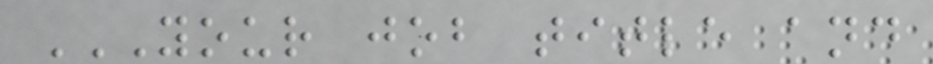YOUR JOB TITLE AND
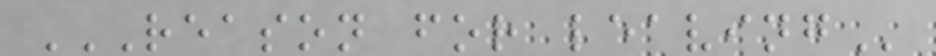REASON FOR LEAVING
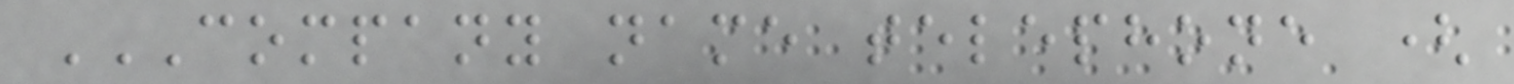COMPANY NAME TELEPHONE (
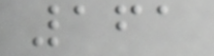161
